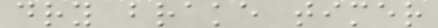dry brake timer
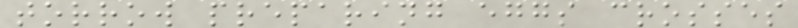torrow preparing eggs crosses
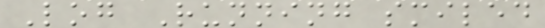Log Running smiled
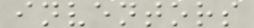inventors
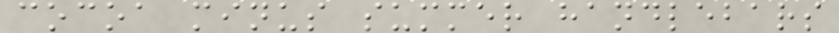cocoa minus summer handlebars
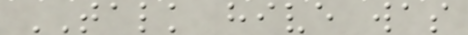TALK hive was
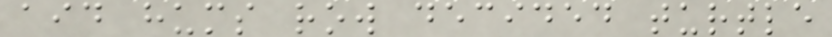aid hums row decided turtle
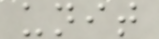unit
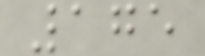175
